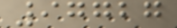97727
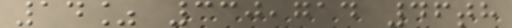14% 330,714 46th
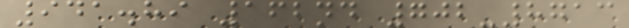941.89 162nd 702-8713
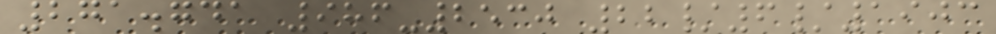271.741 986-2530 22/6/1903
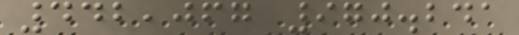442,067 970.241
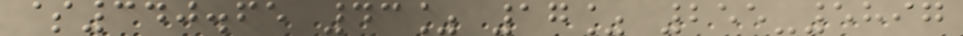$340.65 43% 17% 255-5897
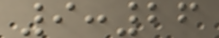9:26
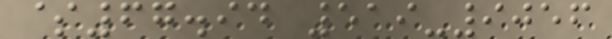$67.94 519-9056
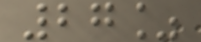27%
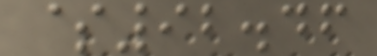$92.46
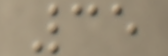35
